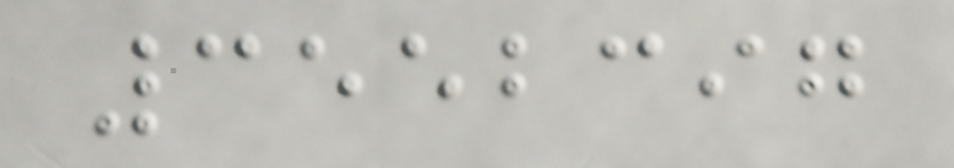3552397
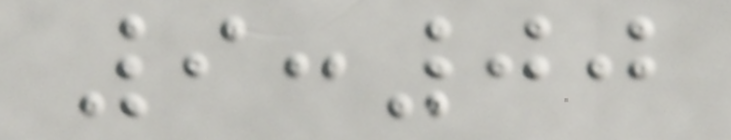9:00
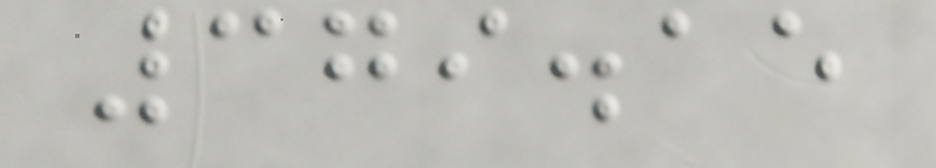379.15
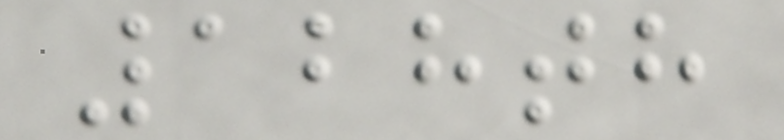128th
